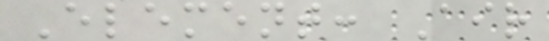Element: Air
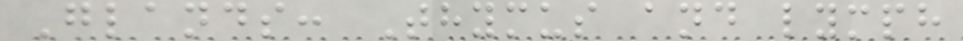Glands: Thymus and lymph
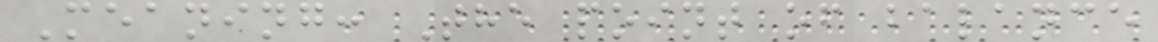Meaning: The point of balance
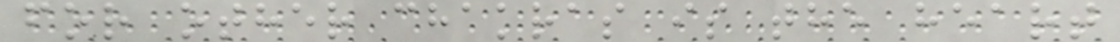for other chakras is the heart
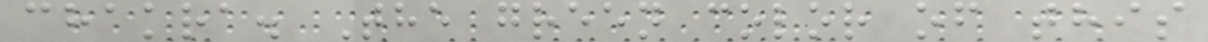chakra. The green color of this
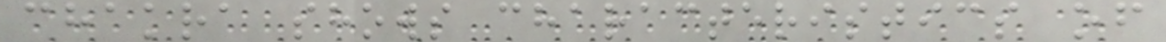chakra shows characteristics of
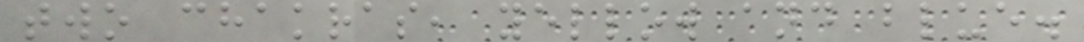two chakras, yellow and blue.
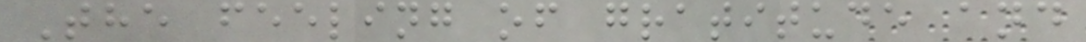The feeling of gratitude and
